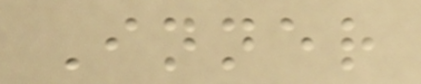Inner
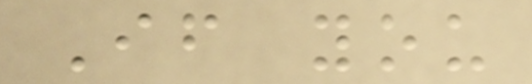If you
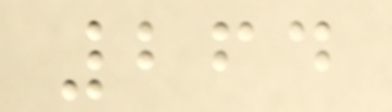264
